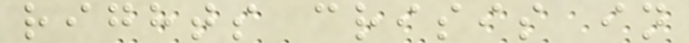rights crisis in
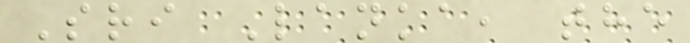Sri Lanka, the
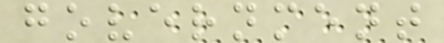government
